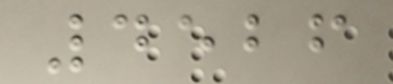4526
